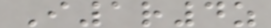I1r4z
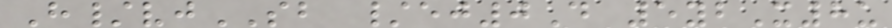H/vjSB /ej0D 5ybX8u
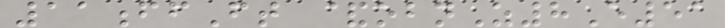11ffFt &obnZ8E51
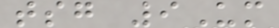tsg 9Um
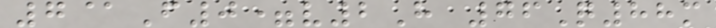7@F0=v2H 76Q88m
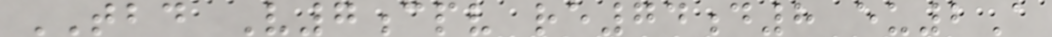TBD V7cpv re74d8 eu2A
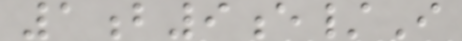1b9e/I
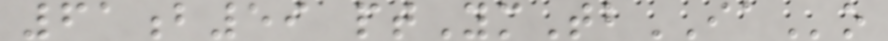61b59 ptYmTbIAo
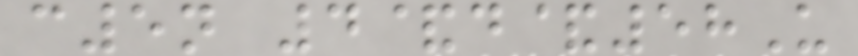c5n 4&d&58U
